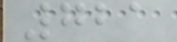721
